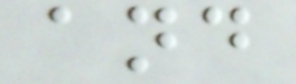and
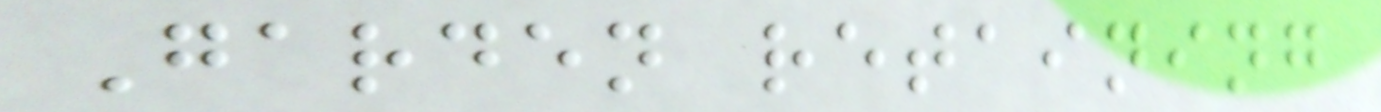Garden retaining
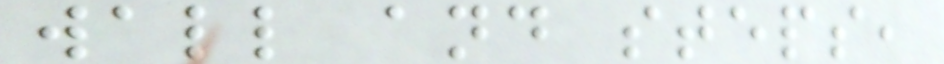wall and steps,
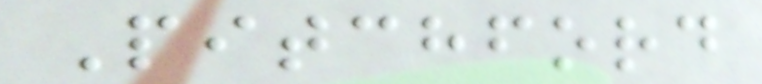Pitchford
